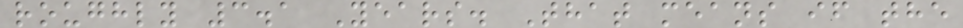roughly 3.1 Years. That means if the
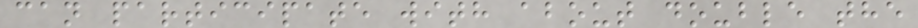can participate with about double the
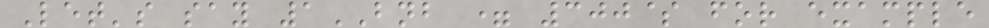Let's say 1BNB = 300$ for example
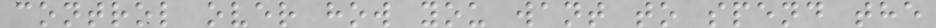control over how you want to spend the
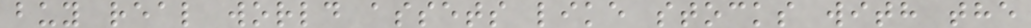buy real world assets like stocks with the
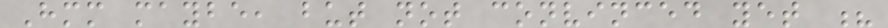Hmm maybe, but not convinced yet ?
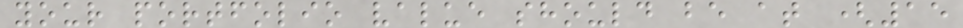your portfolio value should be at (15
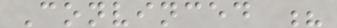Convinced ?
